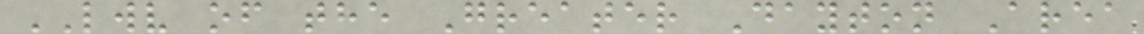LWV of the Greater Dayton Area
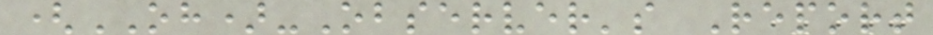(OH)-Observer's Report
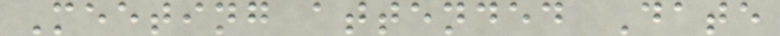Meeting attended Date
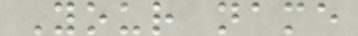Your name
